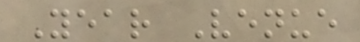Year Venue
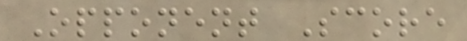Opponent Score
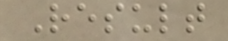Result
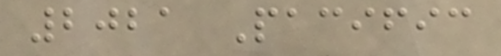2021 Pacific
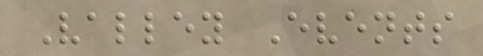Valley Events
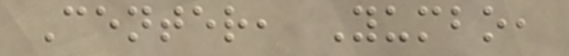Center, Yumbo,
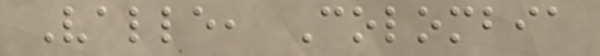Valle, Colombia
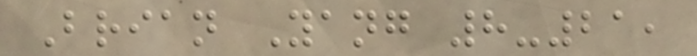Brian Yang 8-21,
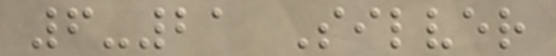6-21 Silver
